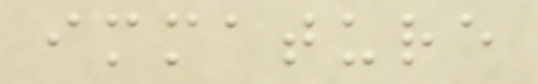immature
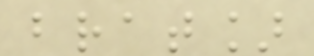brat]
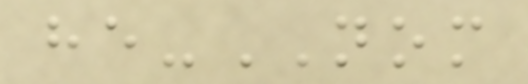he-NOM
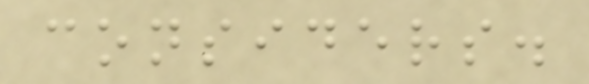considers.
